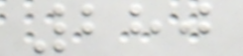280
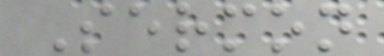Sermon
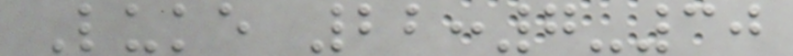Luke 22:7-30
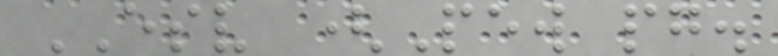ESV (Pew pg.
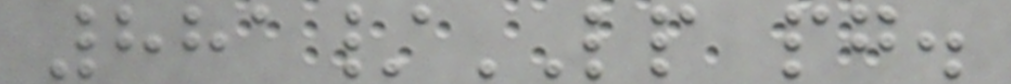881/LP pg.
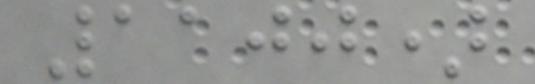1100)
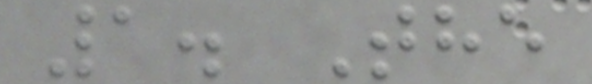1. The
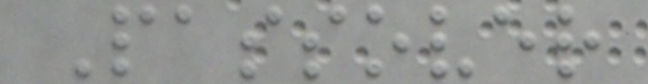Passover
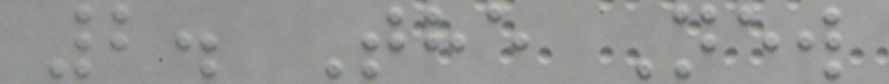2. The New
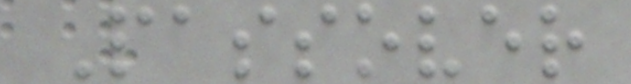Passover
